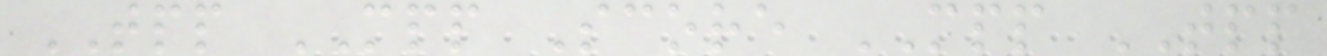TPP MPP Score MPP TPP
